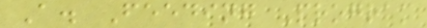A. Feeding Program
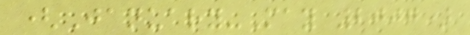(January-May 2007)
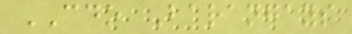CDO Barangays
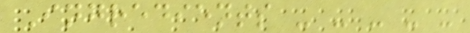Ingredients - - - - -
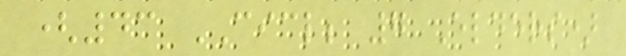(43 CICL; 7 Elders)
